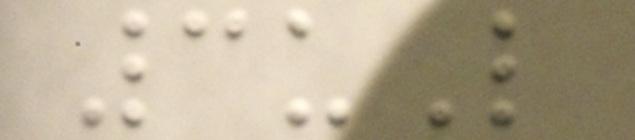3uL
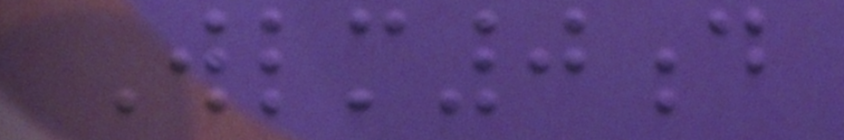Wlm0d
